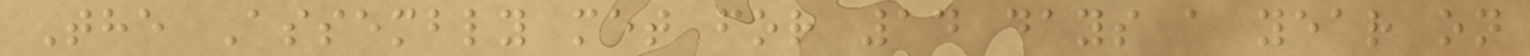The Assembly met for 14 days a year on
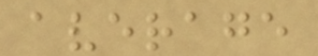average
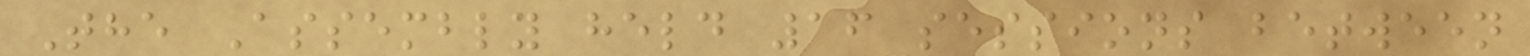The Assembly held 16 sessions between
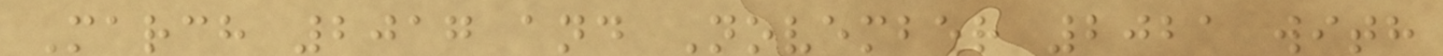March 2017 and November 2021 with
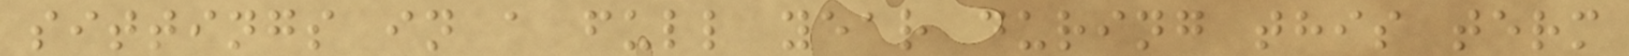sittings in a full year during this term
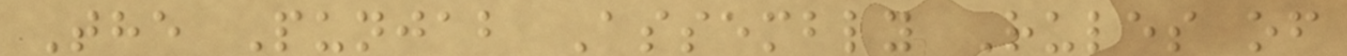The Punjab Assembly Rules of
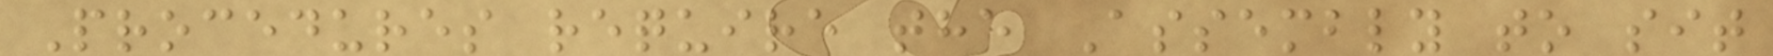Procedures require the Assembly to sit
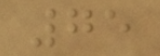75
